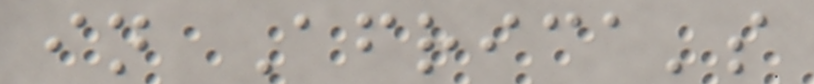in Africa's
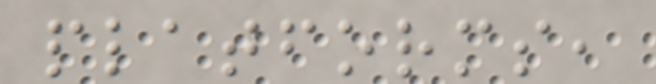platforms,
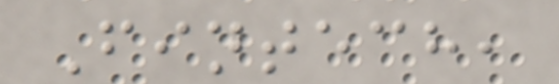Fintech,
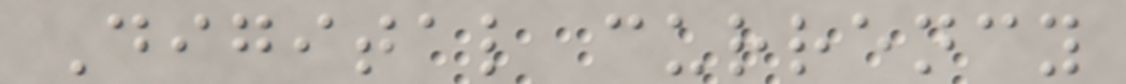Digital currency
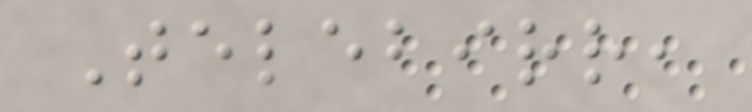Telebirr,
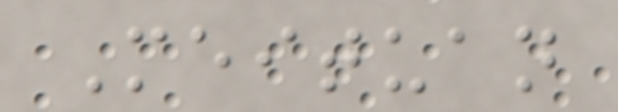Meituan
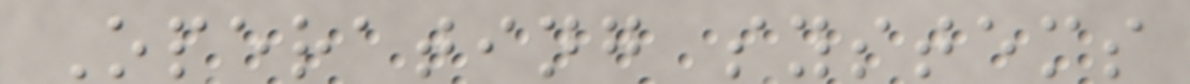Operating systems
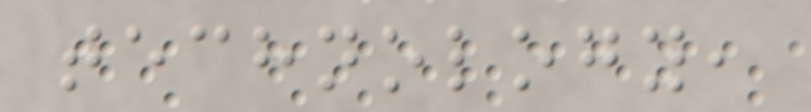technology,
